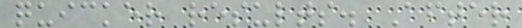quicker results. After
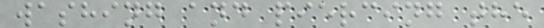washing and piercing the
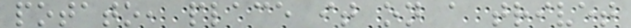potato, place it on a trivet
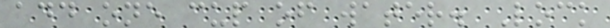add one cup of water. Lock
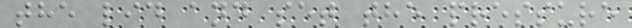the lid and set the pressure
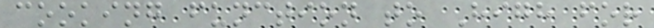cooking function to High for
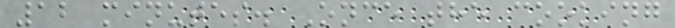12 minutes. Once the cooking
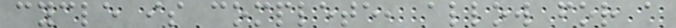cycle is complete, allow for a
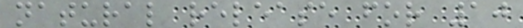natural release for 10
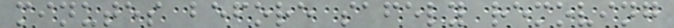minutes before safely removing
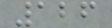126
